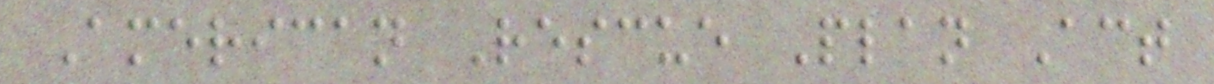American Rescue Plan Act
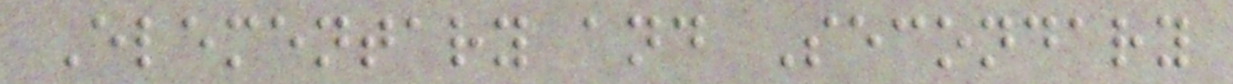Elementary and Secondary
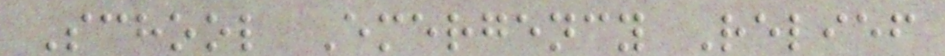School Emergency Relief
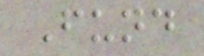Fund
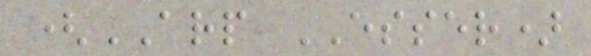(ARP ESSER)
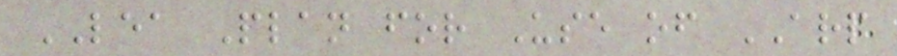LEA Plan for Use of ARP
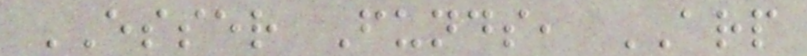ESSER Funds, ARP
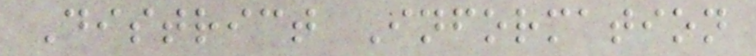District Information
